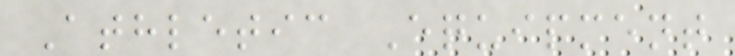Athletic Equipment
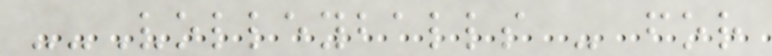--Volleyballs - for
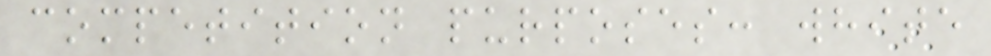competition purposes: white
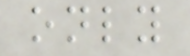only
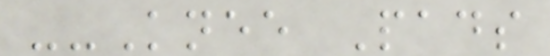--Knee Pads
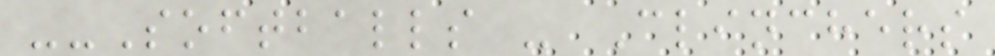--Softballs - Clinchers
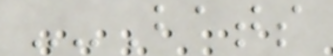--Bats
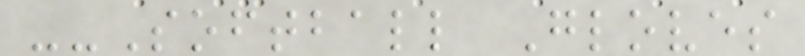--Softball Gloves
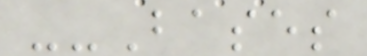--Bases
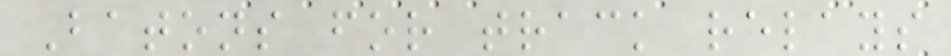Batons for track relays
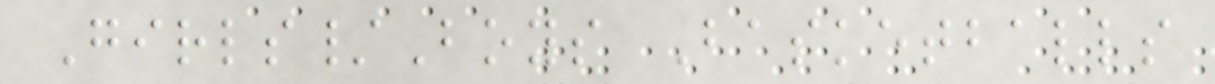Girls/Boys Basketballs
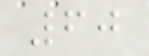60
